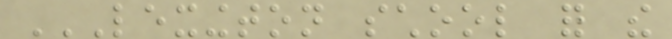LEXINGTON SCHOOL FOR THE
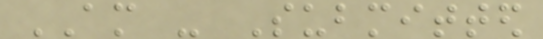AM - Submitted
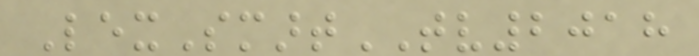LexSmartTV2018
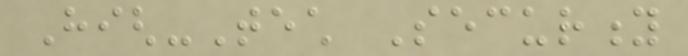High-Tech Security
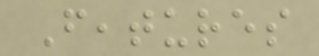Features
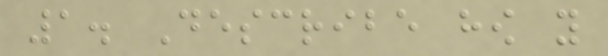1. Describe how you
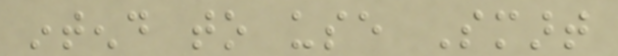intend to use Smart
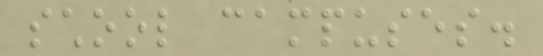school campuses.
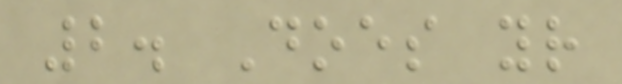2. Does your
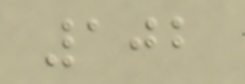102
